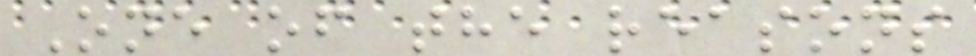One of the reasons
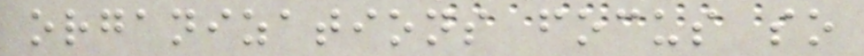organizations focus so
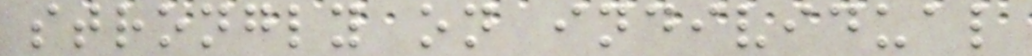strongly on individual
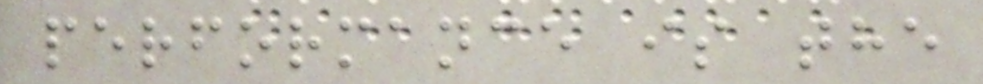performance is the
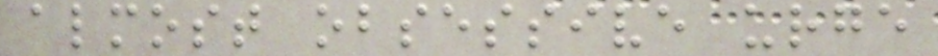almost obsessive urge
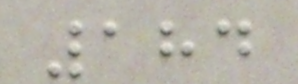184
